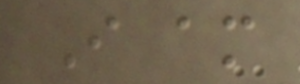I am
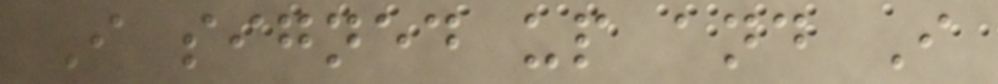I signed up and I
